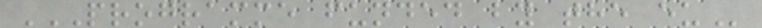PROGRAMME FUNDED BY THE EU
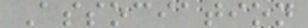Association
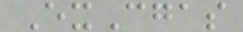ExCgas
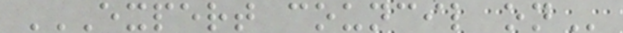EXPERT COUNCIL ON
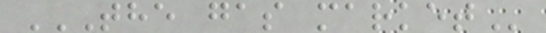THE GAS MARKET
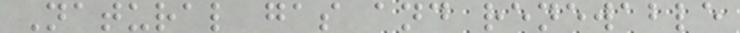Natural gas and renewable
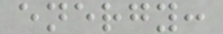energy:
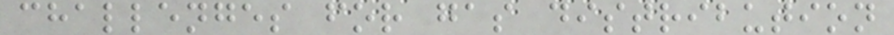challenges for gas distribution
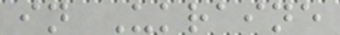in Ukraine
